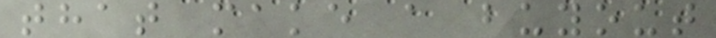that make a buyout
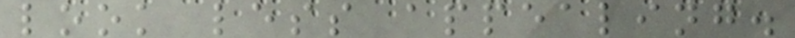look less appealing.
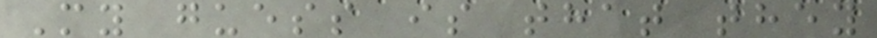My guess is that they
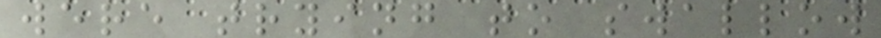were trying to swallow
